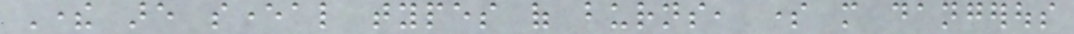There are several types of burns, some more dangerous
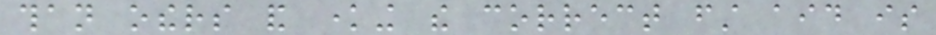than others and knowing the correct first aid is
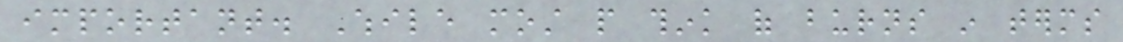important. While most people think of burns in terms
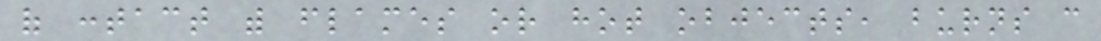of contact with flames or hot objects, burns can
